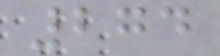274
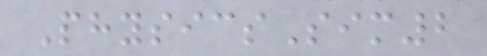PhysicsSim2
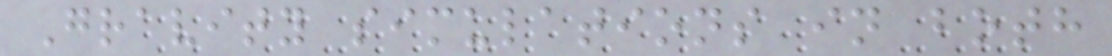Gravity simulations in both
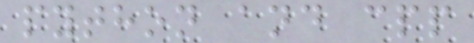python and cpp
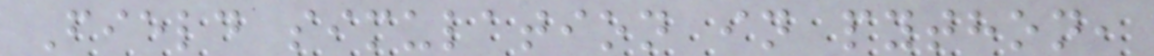Field simulation in python,
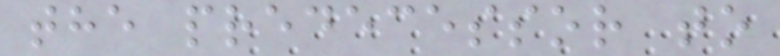the predecessor to
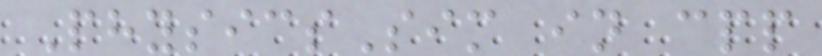PhysicsSim in cpp
